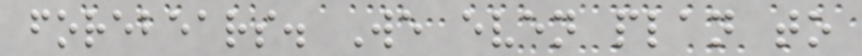forebears. We even plan to
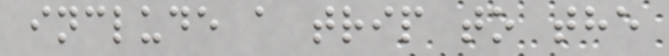include a trip to the
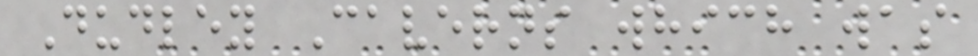Dudley Caverns which was
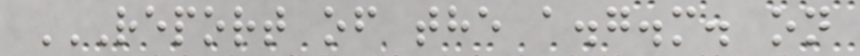REPORT OF THE A.G.M. ON
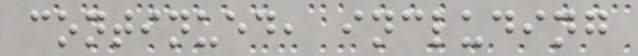continued, including
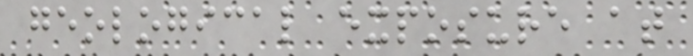geological exposure at
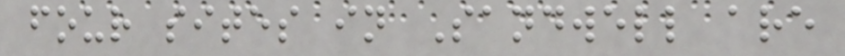four sites in Sandwell are
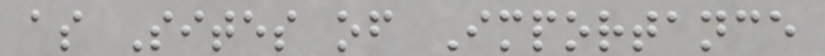as Sites of Importance
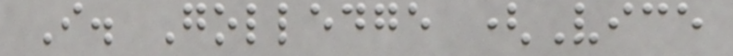I. Golledge (Vice
